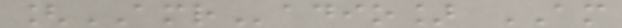[AMRadio] AM
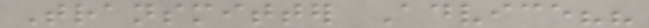Transmitter Advice??
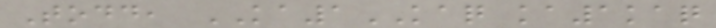Todd, KA1KAQ ka1kaq
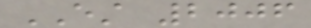EST 2006
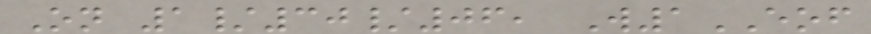On 1/30/06, W1EOF
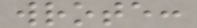wrote:
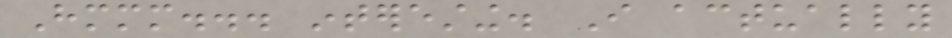Hmmm... interesting. I actually
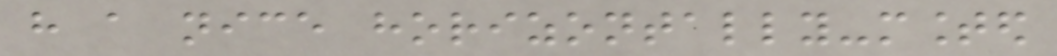have a nice horizontally-mounted
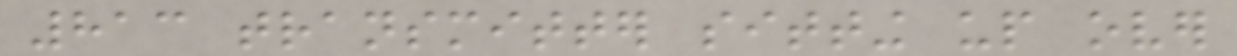813 transmitter sitting up over
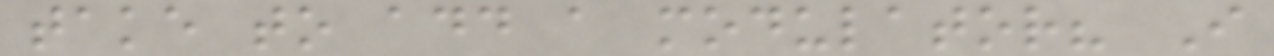take to add a modulator? I
